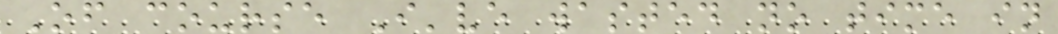Of course I've wasted no time in
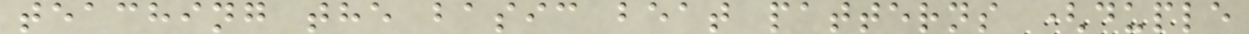teaching the basic beat patterns (duple
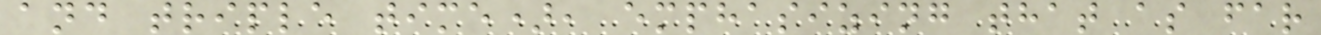and triple time), emphasizing that as far
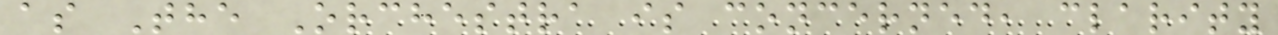as The Orchestra is concerned, clarity
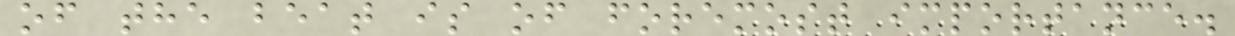of the beat is of foremost importance.
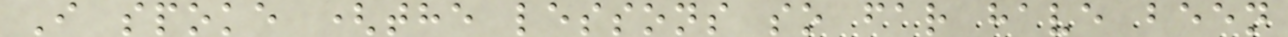I spoke (the lessons so far have been
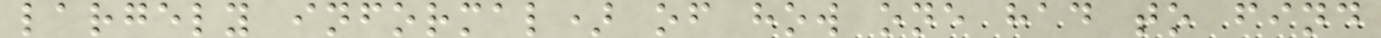largely informal) of how one had to find
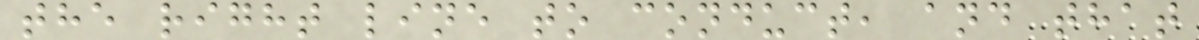the right line to conduct, and that
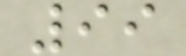99
